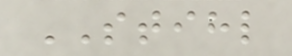STIHL
